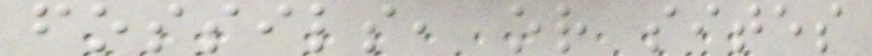fossils, or sites
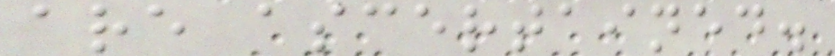are ascertained.
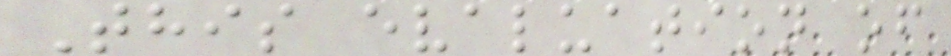This evaluation of
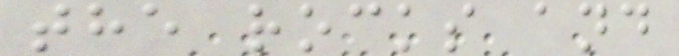the rocks and
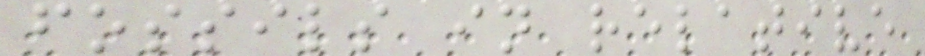fossils in relative
